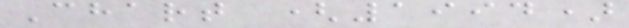Chart (1994)
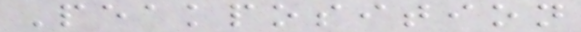Peakposition
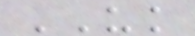UK
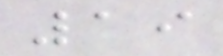19
